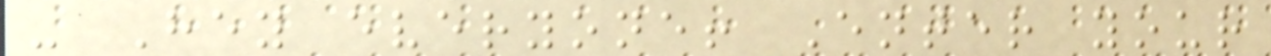- Hey everyone! Enter your
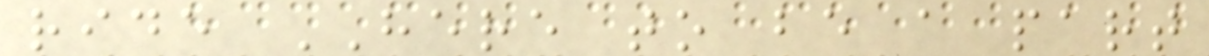ride HERE to be a part
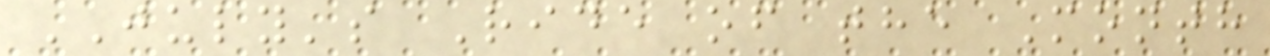JULY's Ride of the Month
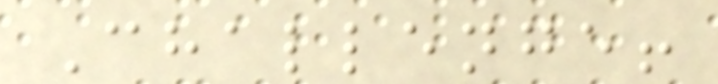Challenge!
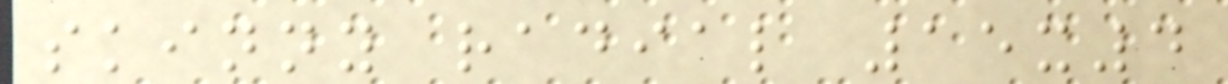skinny radial 15x4
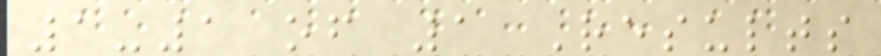1-1 of 1 Results
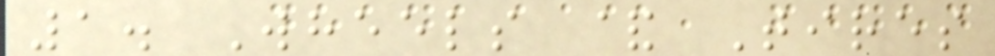1. Wheels & Tires
